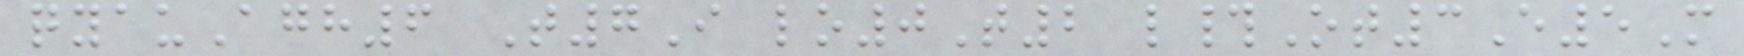qyauAgh6 T7I lo0T2 l#Ot3E5M
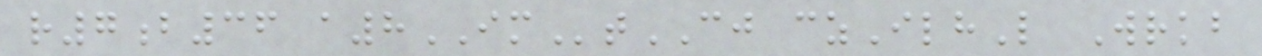r7b36 a8IMtCJ czIlhL Wrkb
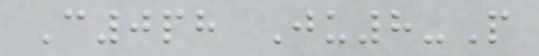C0ph Ju8-P
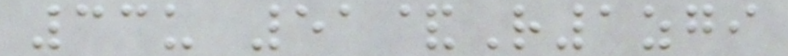33u 51&R1zgi
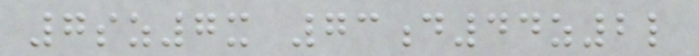7sz7x 73d44z2l
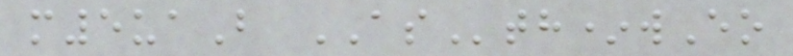m5uaB ASth*wEo
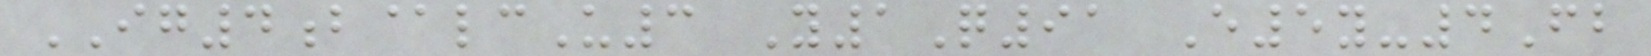IG4b@lcU3 Y1Q91 E5y-4Fb
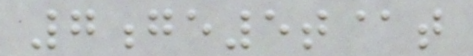7ge5t@t
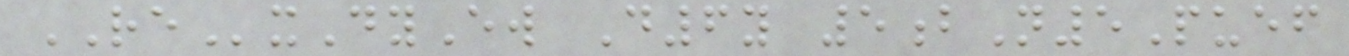RExDyEw D6y 5bN5Puef
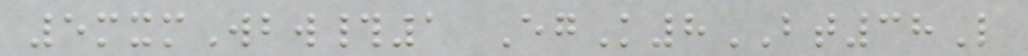5mxmWbw#1 EgK8BT38L
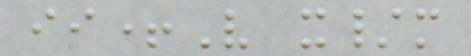ii+V x/m
